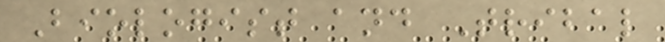Biologist and Tribal
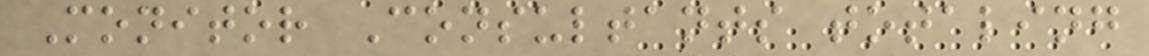Monitor Consultants totaling
